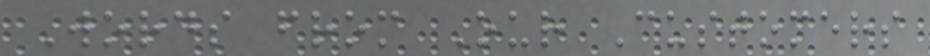Words from Our Customers
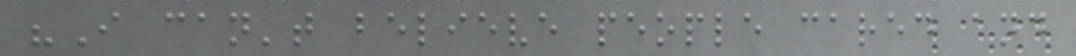"I can't believe people cared and
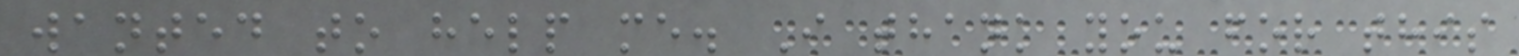wanted to help me. I thank you for this
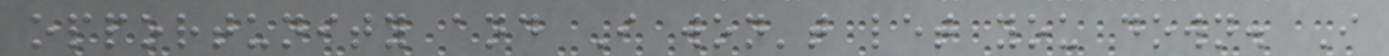opportunity and I won't let you down. I
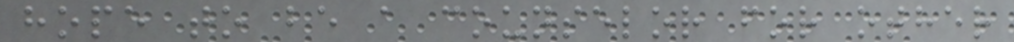hope to be a counselor for other
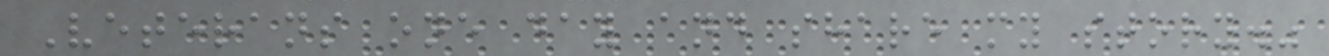Veterans one day and share my story."
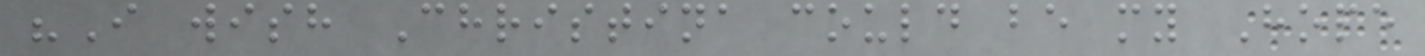"I wish Christina could be my Hope
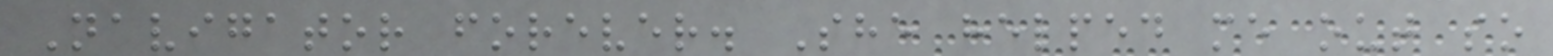Navigator forever. She helped me out so
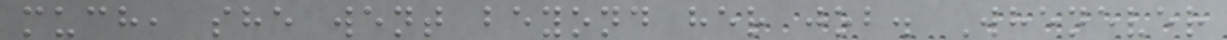much, she went beyond her job. Whenever
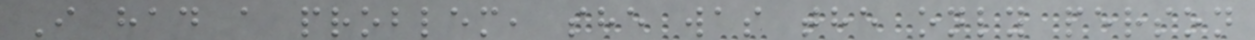I had a problem, she was the only person
